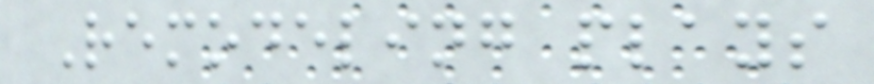Remodeling plays
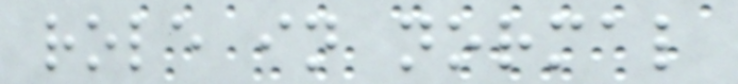role in normal
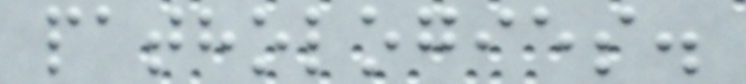pathologies.
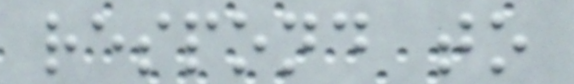respond to
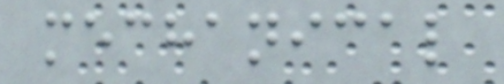mechanical
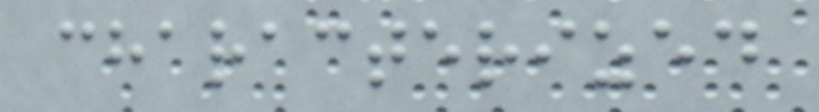characterized
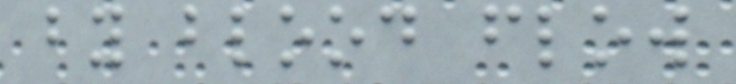by blood flow
